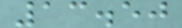13.50
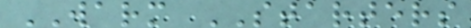WARM STARTERS
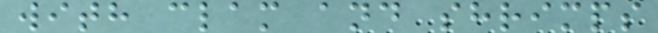with clam and shrimps
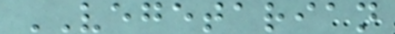VEGETARIAN
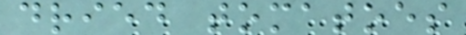dried tomatoes
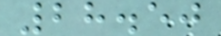28.50
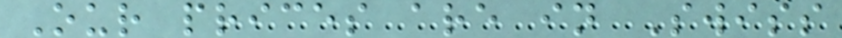Our prices are in Swiss
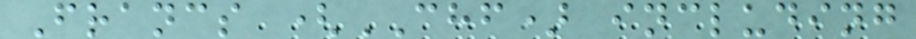Francs (CHF) including
